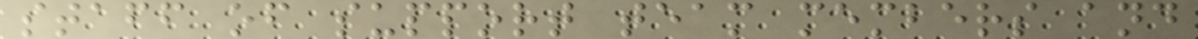staff of support team members and
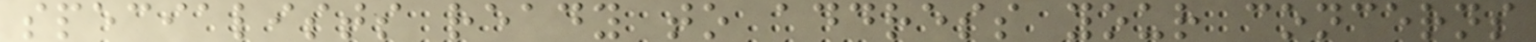specialists ready to address your concerns
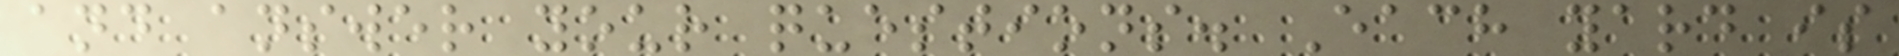and answer your questions. Each yard is
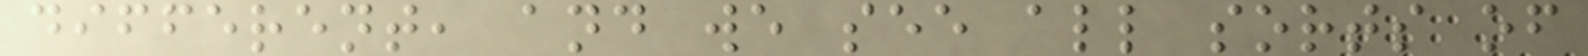different, and we see all sorts of
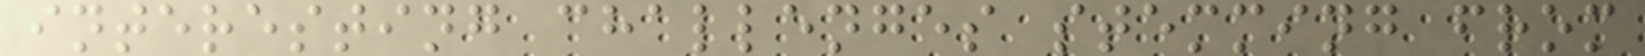interesting challenges stemming from
